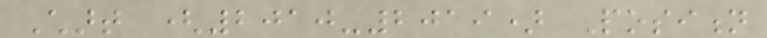Chart (2010-2019) Position
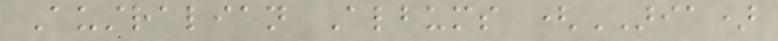Australian Albums (ARIA)
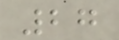27
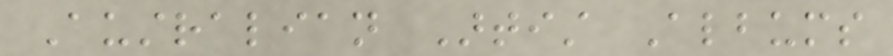Australian Artist Albums
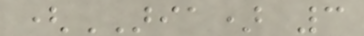(ARIA) 3
